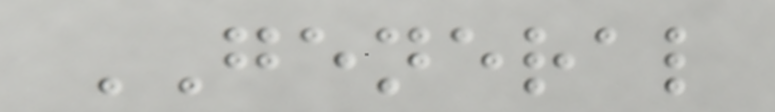GENERAL
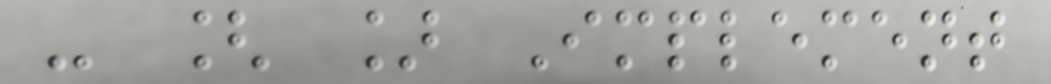- [ ] Implement
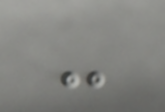-
